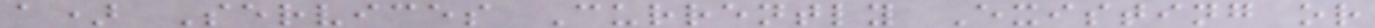a) Services Currently Existing or
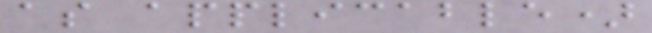as applicable)
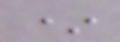*
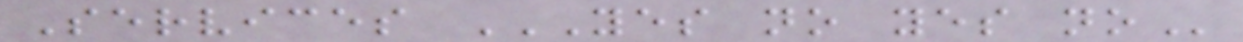Services YES NO YES NO
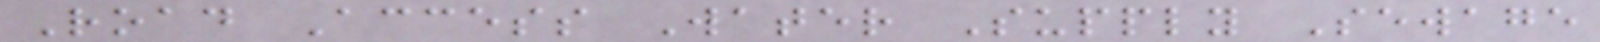Road Access Water Supply Sewage
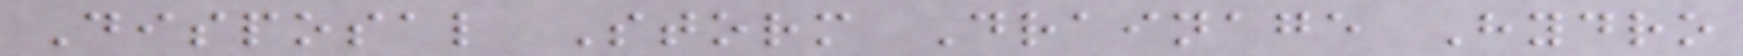Disposal Storm Drainage Hydro
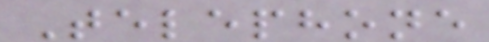Telephone
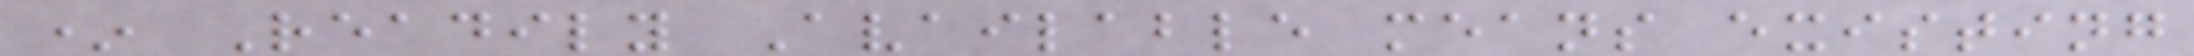* Readily Available means existing
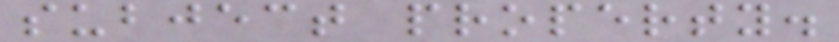subject property.
